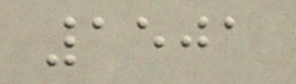1501
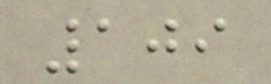109
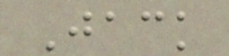Jack
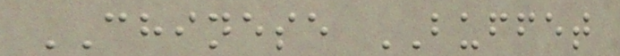CHINESE BUFFET
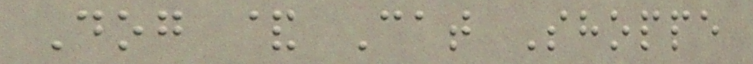Dog & Cat Shoppe
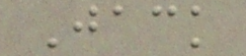Jack
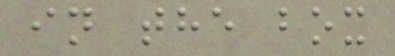in the box
